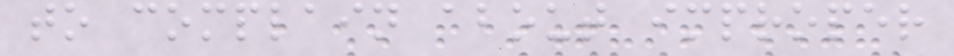to complain about improper
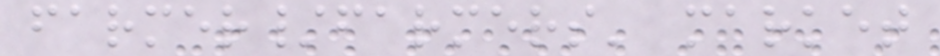farmer/farmers' market
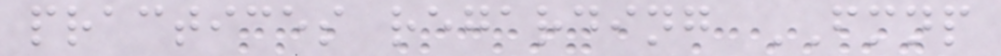practices regarding FMNP
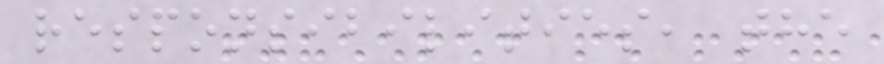responsibilities, the
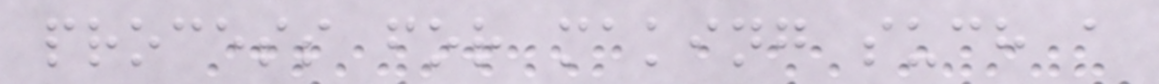process for making such a
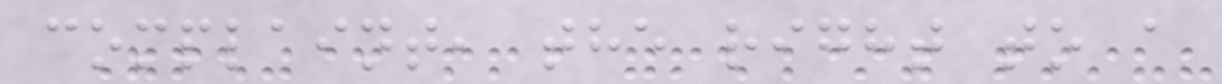complaint, the right to a
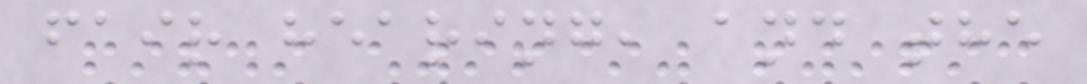fair hearing, and the
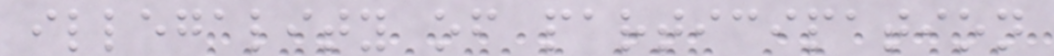illegality of participation
